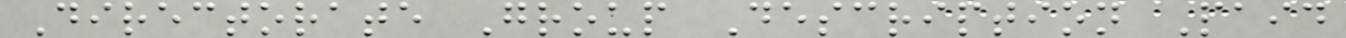Directorate Group Description Paid
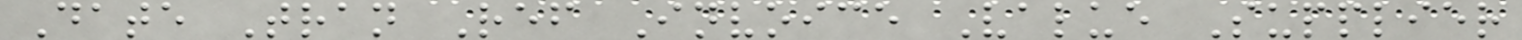Date Tran Ref Invoice Value Supplier
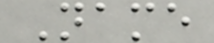Name
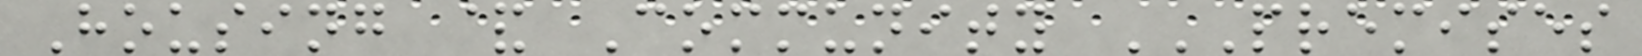Housing & Community PREMISES
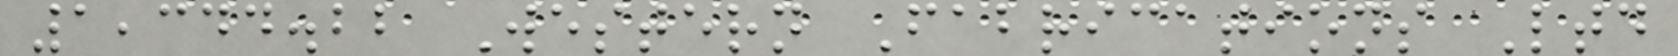1,344.22 Western Fabrications Ltd
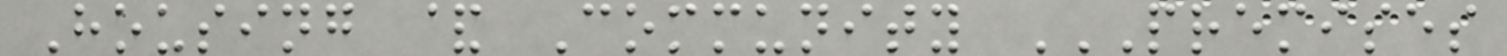Housing & Community PREMISES
